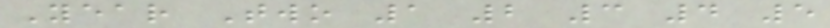Year Two 1 2 3 4 5
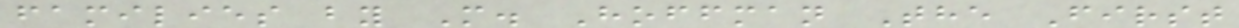families by M. Hoffman The First
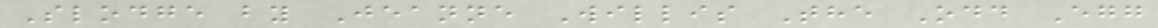Slodge by Jeanne Willis The Odd Egg
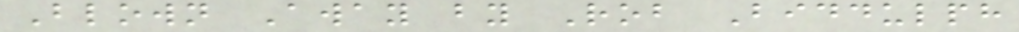Blown Away by Rob Biddulph
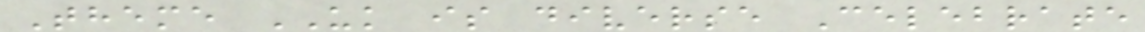Theme UK is diverse Celebrate
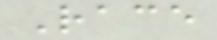Race
